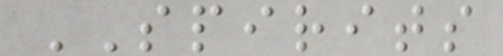SPIRITS
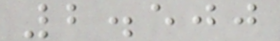2.500
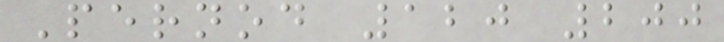Pernod 120 200
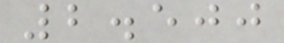2.500
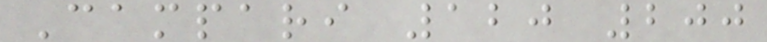Campari 120 200
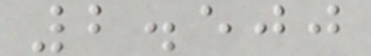2.500
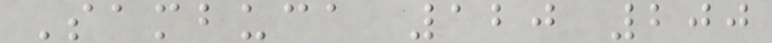Sambuca 120 200
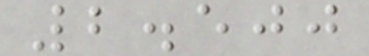2.500
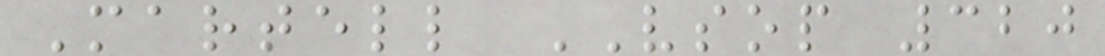Martell VSOP 320
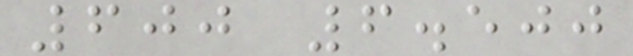600 6.500
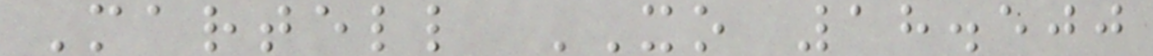Martell XO 18.500
